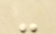-
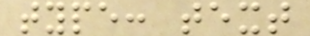type: text
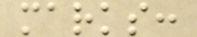marks:
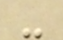-
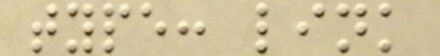type: link
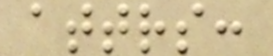attrs:
